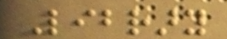Library
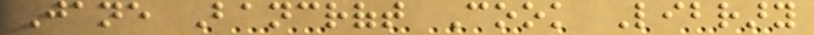Jane Bancroft Cook Library
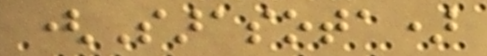(Sarasota)
